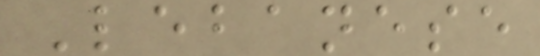Lebanese
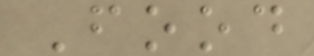Food
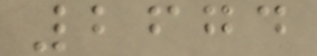2674
